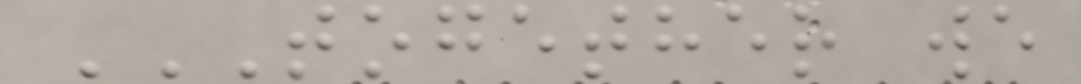TOGETHER WE
